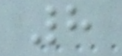8
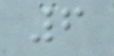6
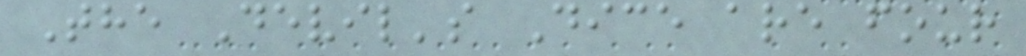The Devil's Dice are four
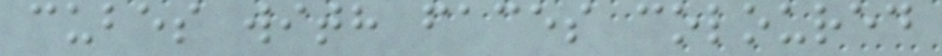cubes with faces coloured
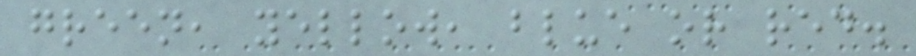green, yellow, blue or red.
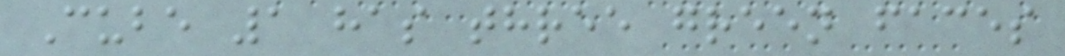Cube 1 has three green faces
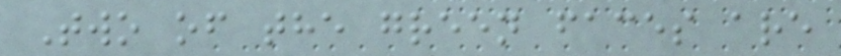Two of the green faces are
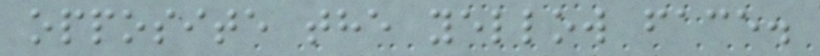opposite the yellow face.
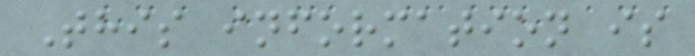This information is
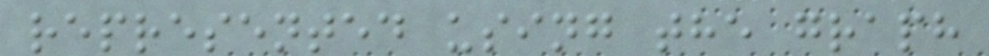represented using the graph
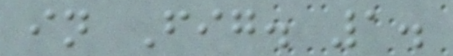in Fig. 1.
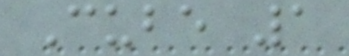Cube 1
